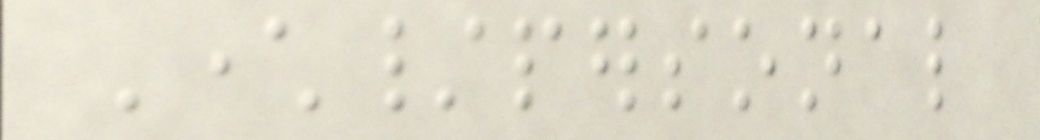Character/personal
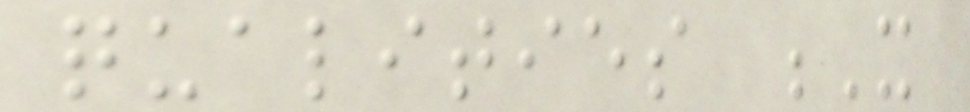qualities X
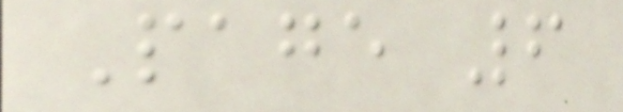Page 6
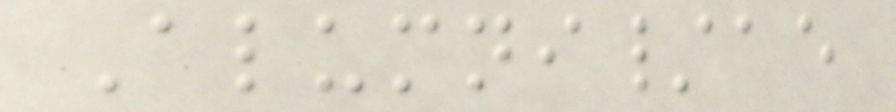Alumni/ae
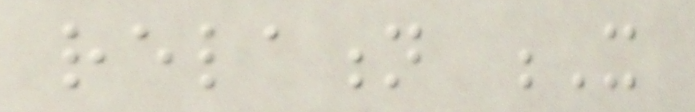relation X
